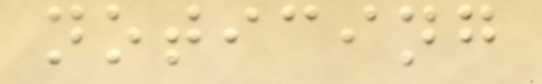noticing
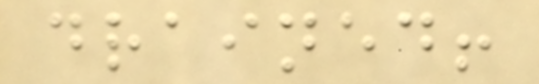drained!
